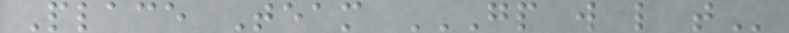Place Team GP W L T
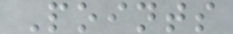Points
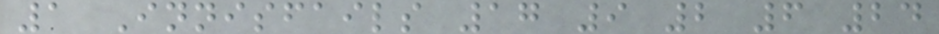1 Innisfails 17 9 2 6 24
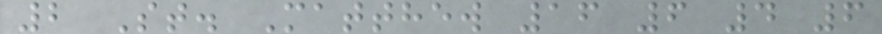2 St. Matthew 16 6 4 6
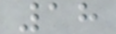18
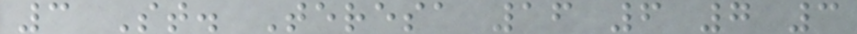3 St. Teresa 16 6 7 3
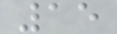15
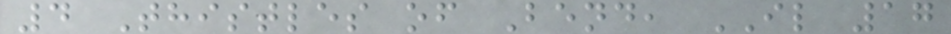4 Thistles of Bend, IL 17
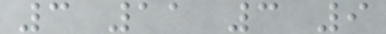3 11 3 9
